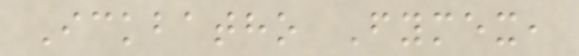Ickbatho Fymex,
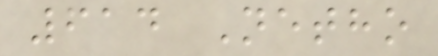614 Netho
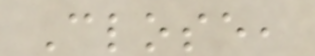Close,
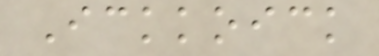Ickkoick
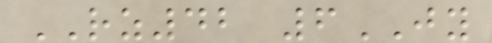RZ42 6JY
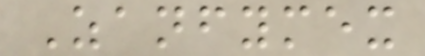Zanfymex
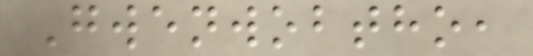Gwenwobtho,
